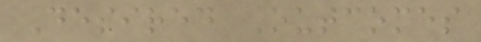Desired Outcomes
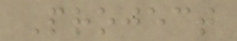Project
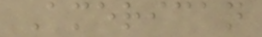American
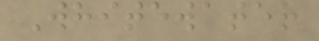Whitewater
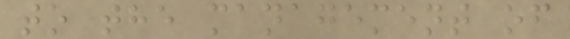to the management of
